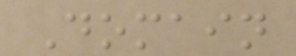Domain
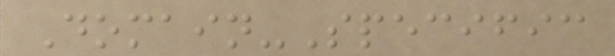Domain-Specific
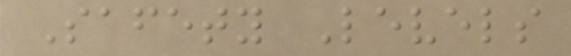Safety Levels
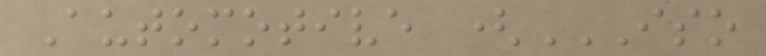Automotive (ISO
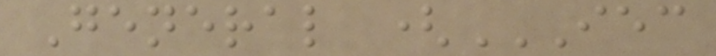General (IEC
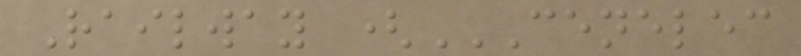Railway (CENELEC
